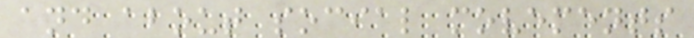and about social movements
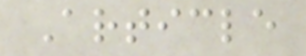Article
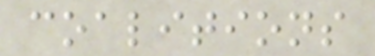coalitions
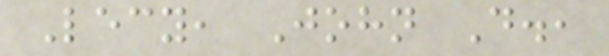Lecy, John D.,
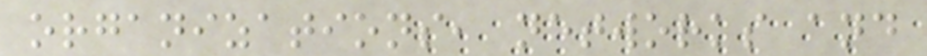organizations, networks and
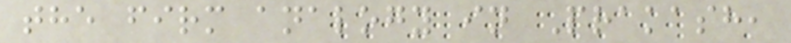the firm analogy in Prakash,
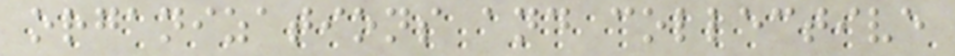organizations and collective
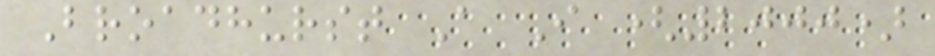Broadhurst A I (2000)
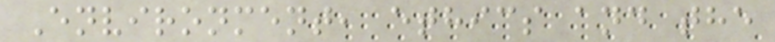Environment, ethics and the
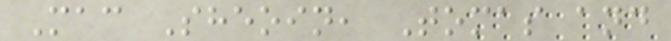Mac Sheoin, Tomas and
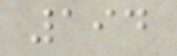194
